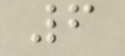6
